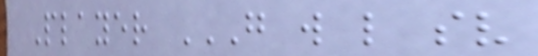Player G W L SV
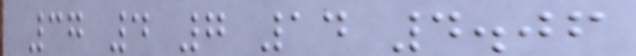37 4 7 14 4.06
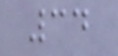34
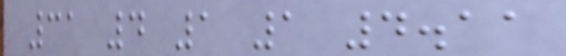31 4 1 1 4.11
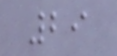29
